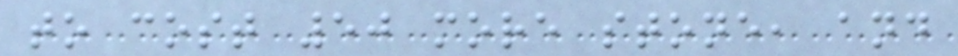to cost 50 more stone, and
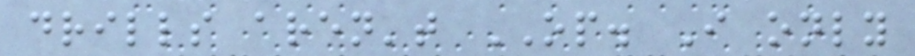drills aren't OP. I only
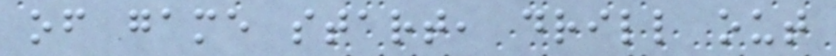of game start, drill out
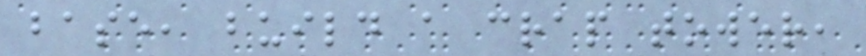base, build a crap tower,
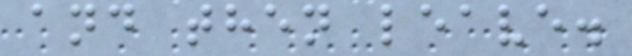and then leave.
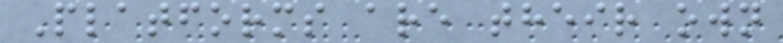Platforms are their own
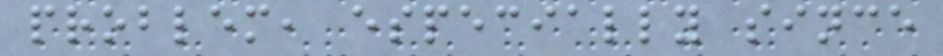problem, especially since
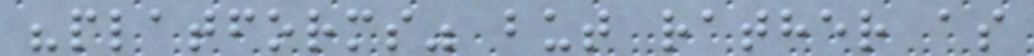"platforms" but rather as
